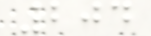204
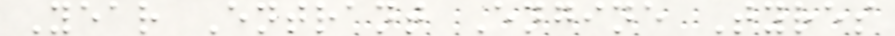Year Entrant Engine Tyres
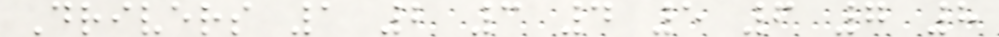Drivers 1 2 3 4 5 6 7 8
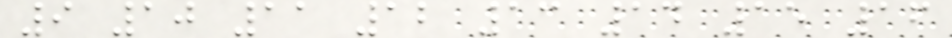9 10 11 12 13 14 15 16
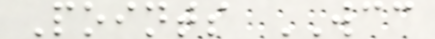Points WCC
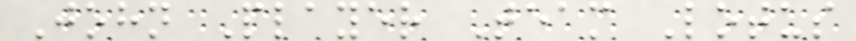John Player Team Lotus
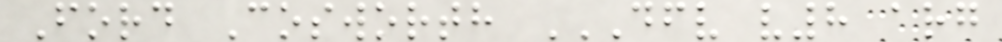Ford Cosworth DFV V8 ARG
